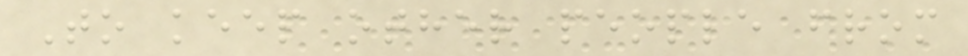To keep other people from
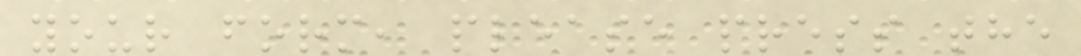your form, please press the
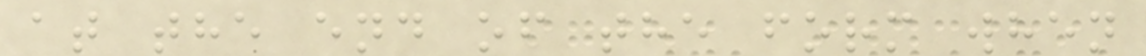at the end of the form when
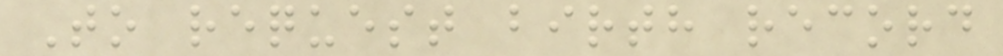To request birth record
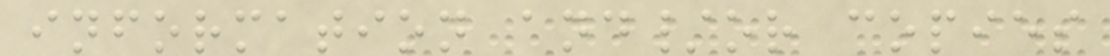information and/or copies
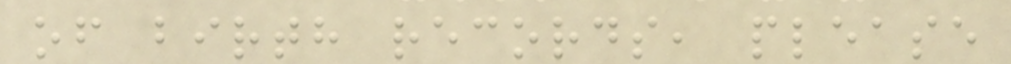of birth records, please
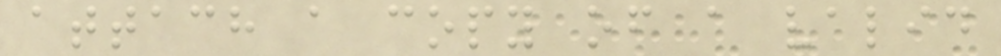attach a copy of a valid
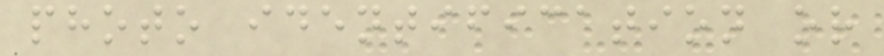photo identification or
